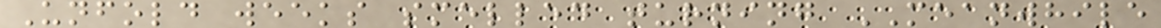Unfold weeks smelled turning MEANWHILE
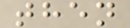then
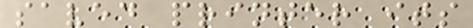saved printer its
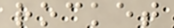rocket
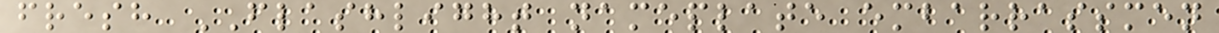fresh FLASHLIGHT nameplate embarrassmen
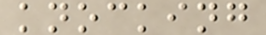knocking
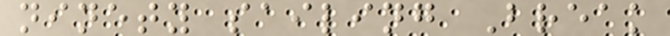ninety sailing Break
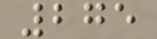275
